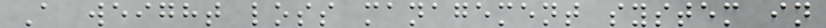A weight loss management system in
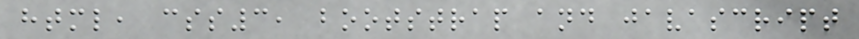html, css3, bootstrap and javascript
